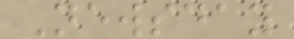Newsday
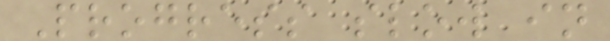Progress slow in
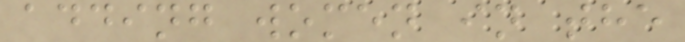adding women in the
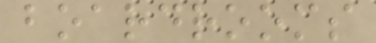boardrooms
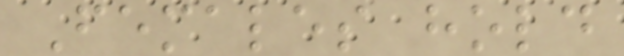Females hold
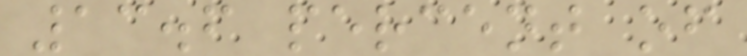13.6 percent of
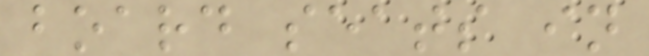board seats in
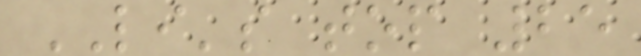LI's top 25
